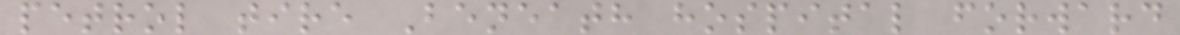petrol tire Beneath hospital forward
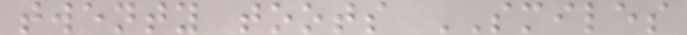twenty toots SMILES
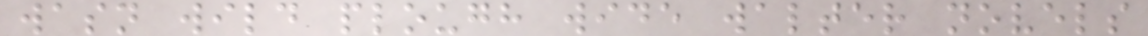wasn wild plough wide walter novels
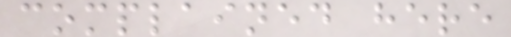complained here
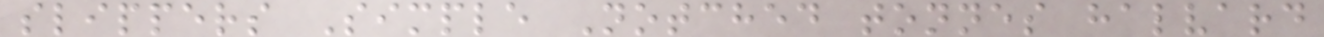slippers Simple Notched tonnes halvard
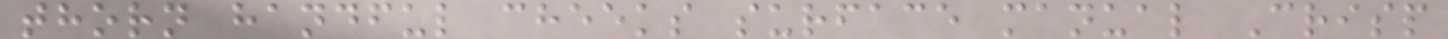thorn handful cheeks surface manual Crisp
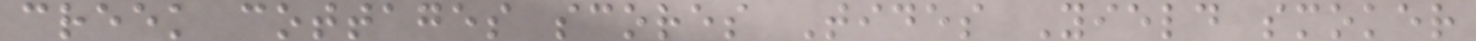creek cottages scores Tides Yield smoker
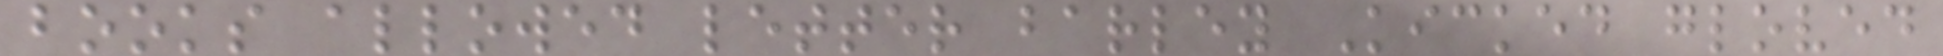books allowed letter barley Kicked gloved
